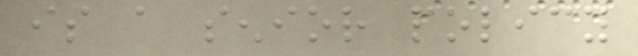is a senior policy
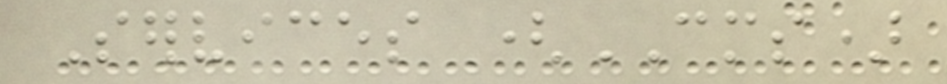Services (CMS)
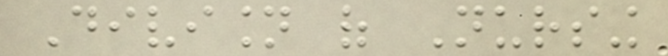Division of Nursing
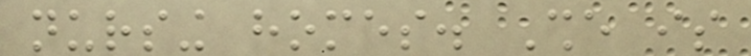nursing homes. She is
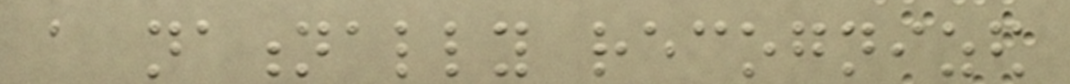a nationally recognized
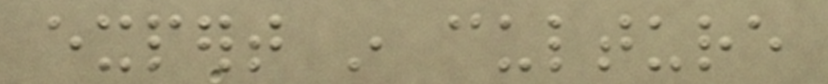expert in culture
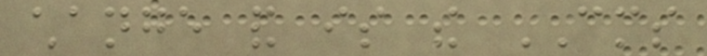change and is the CMS
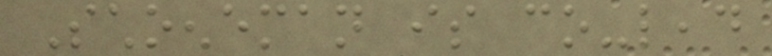Schoeneman is co-lead
